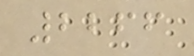2266
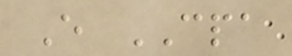E CPA
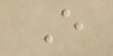E
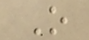O
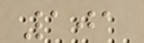101
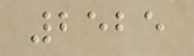2525
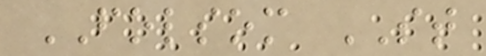FOLSOM ST
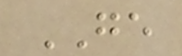GE
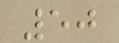50
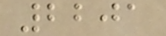2201
